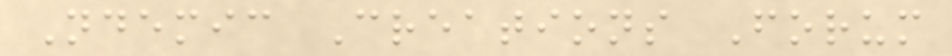Ndemic Creations Forum
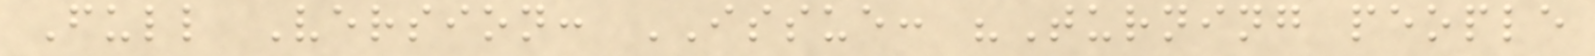Full Version: ISSUE: "Turning people
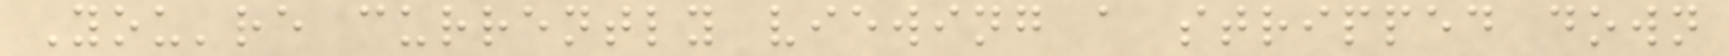You're currently viewing a stripped down
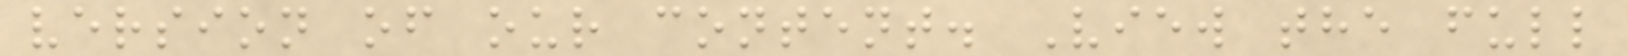version of our content. View the full
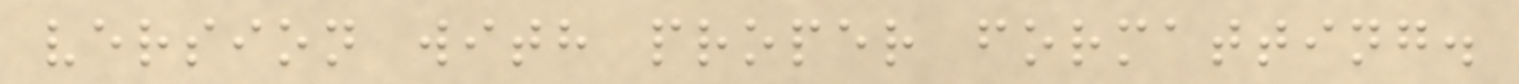version with proper formatting.
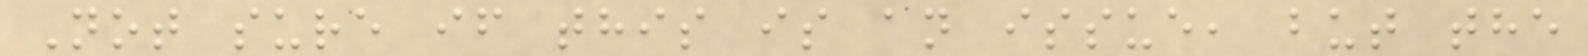Not sure if this is an issue, but the
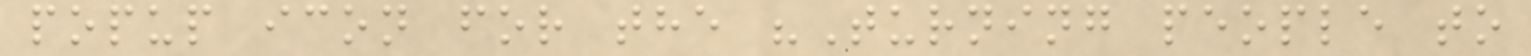popup icon for the "Turning people to
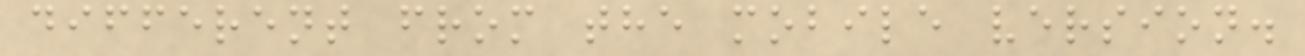different from the mobile version.
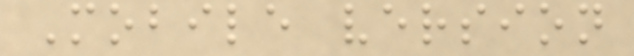Mobile version
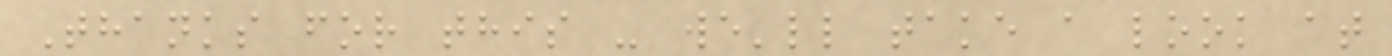Thanks for this - we'll take a look at
